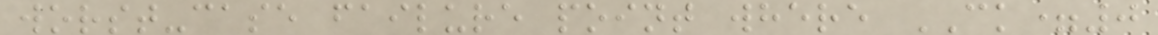worst-case failure point where CK=0
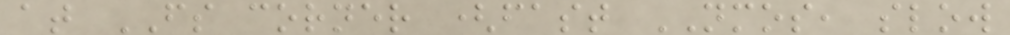at FS corner (fast NMOS, slow
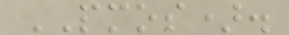PMOS).
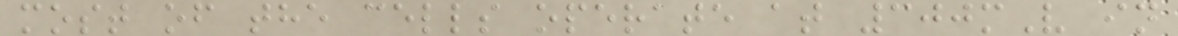most of the cells operate at 300mV in
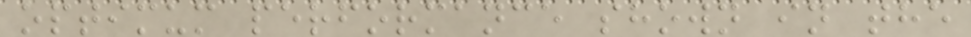optimum performance shown in the
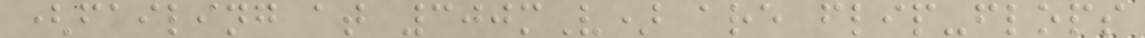(failing at 300mV) are flip-flops
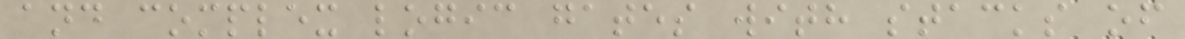and complex logic gates with stacks of
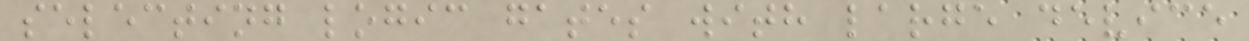selecting logic gates with large device
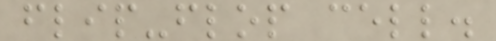flip-flop cell.
